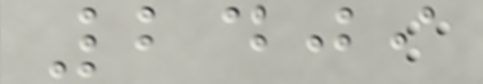2409
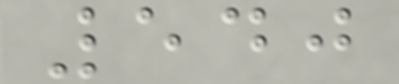540
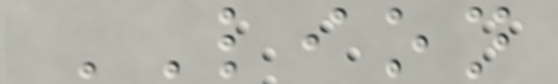LION
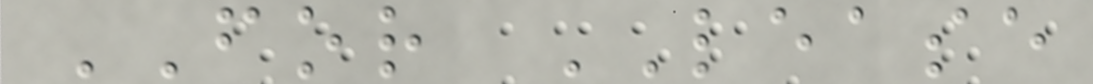FOR LEASE
